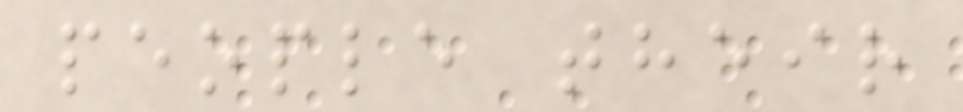people their
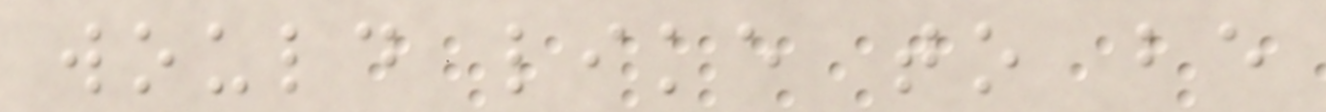would like to be
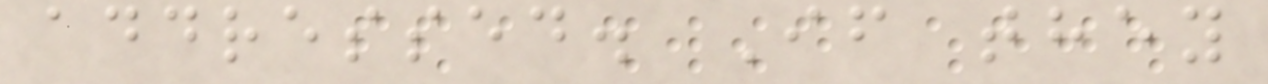addressed. If they
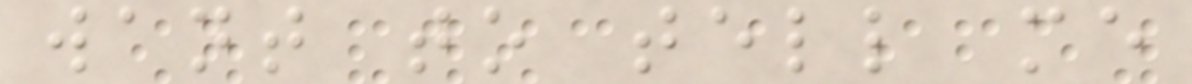want to tell me
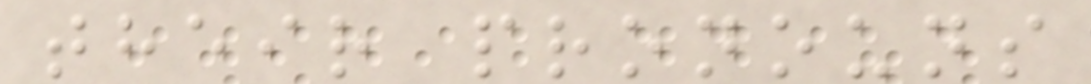their pronouns
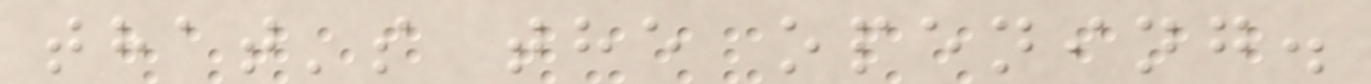that's the opening.
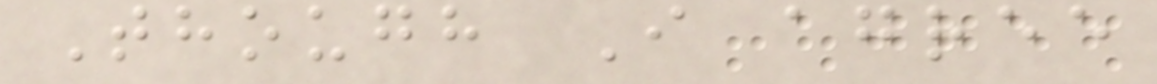Though I agree
